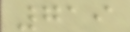719
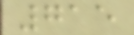715
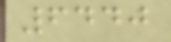6440
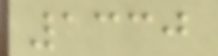1330
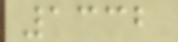1332
